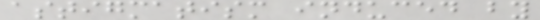astigmatism induced by
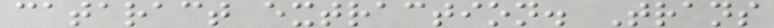cataract extraction. Trans
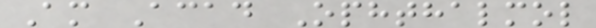Am Acad Ophthalmol
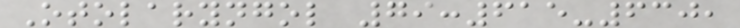Otolaryngol 79:615-630,
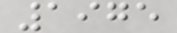1975
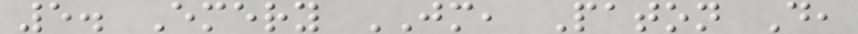5. Emery JM, Paton D,
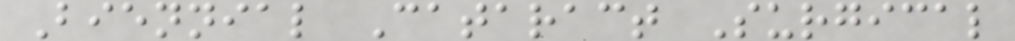Biennial Cataract Surgical
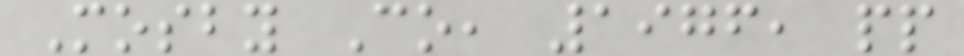Mosby Co, 1976, pp
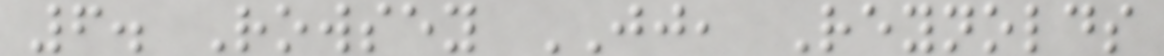6. Rowsey JJ, Reynolds
